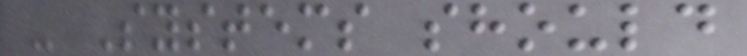- Systems should
